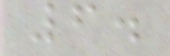6.
